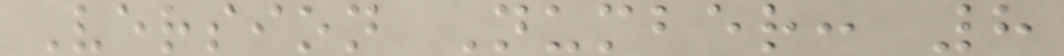Version Number: 8
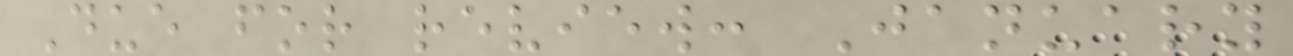Due for review: January
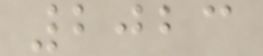2023
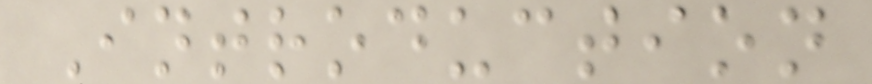Introduction
